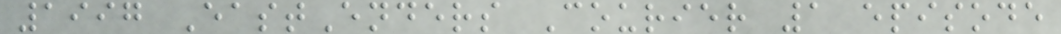1997 EastEnders Courier 1 episode
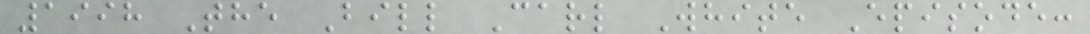1998 The Bill Carl White Episode:
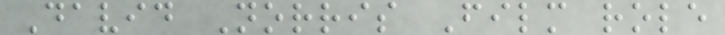David Norris Film role
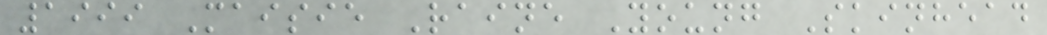1999 Maisie Raine Young Skinhead
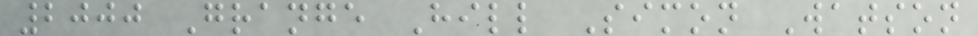2000 Grange Hill Simon Watson
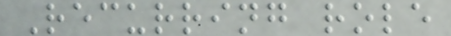Recurring role
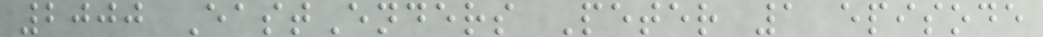2000 EastEnders Peter 1 episode
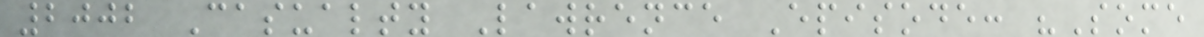2002 Casualty Lawrence Episode: "Some
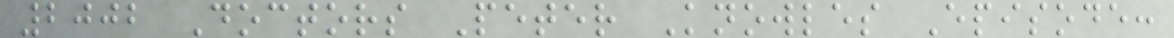2002 Doctors Peter Knowles Episode:
